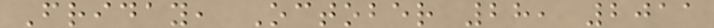Friday, October 28, 2011
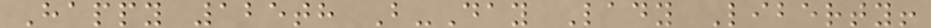Happy 125th B-Day Lady Liberty!
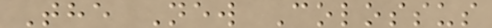The New Colossus
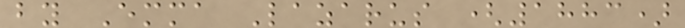by Emma Lazarus (1883)
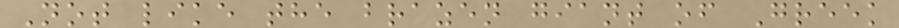Not like the brazen giant of Greek
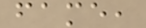fame,
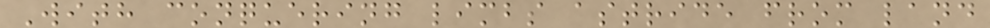With conquering limbs astride from land
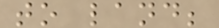to land;
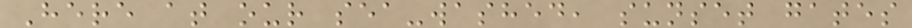Here at our sea-washed, sunset gates
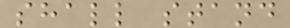shall stand
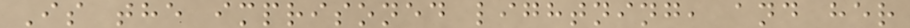Is the imprisoned lightning, and her
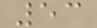53
